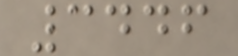3446
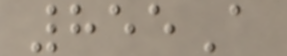855A
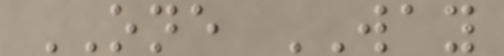ONE WAY
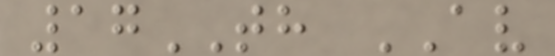17TH AV
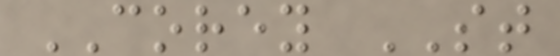COREY ST
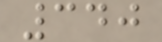340
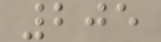205
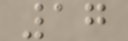17
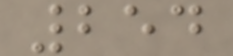254
